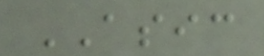ASIC
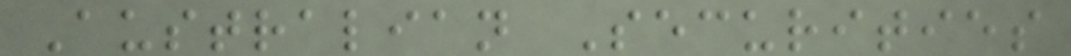Australian Securities
